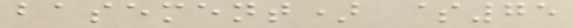basement) $75
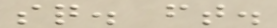sq. ft.
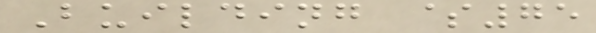Building $75
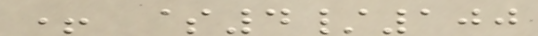+ $4/100
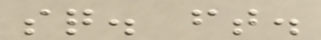sq. ft.
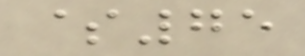$75
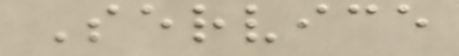Service
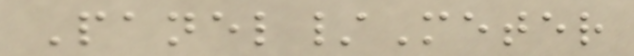Panel/Meter
